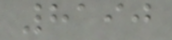8190
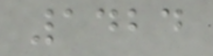1424
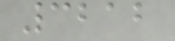3212
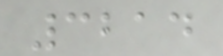3214
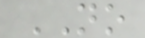NO
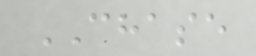CHASE
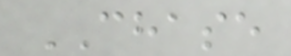CHASE
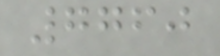7760
